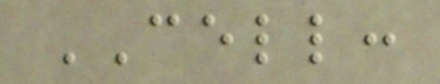CELL:
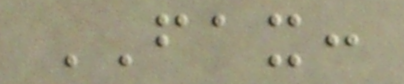FAX:
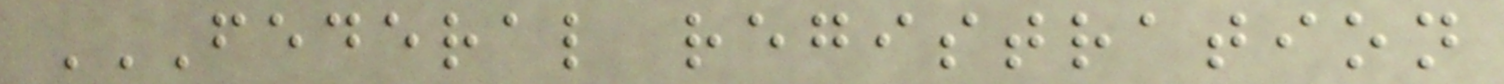FEDERAL REGISTRATION
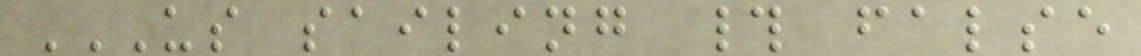US SAILING # FALSE
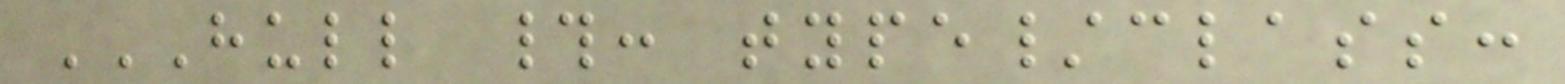HULL #: TYPE/CLASS:
